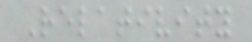Relativity
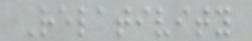Relativity
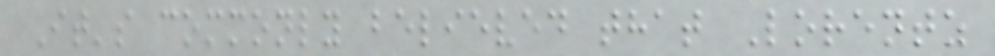It's commonly believed that Lorentz
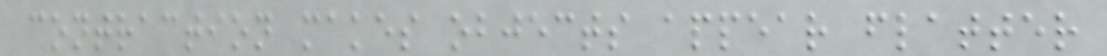contraction makes objects appear flatter
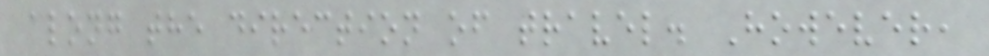along the direction of travel. However,
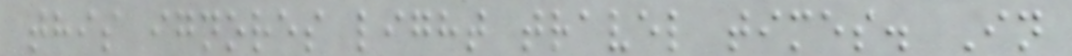this ignores light travel times. In
